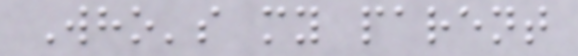Who's my parent
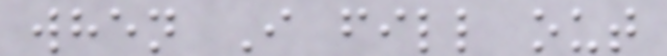when I fill out
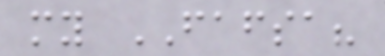my FAFSA?
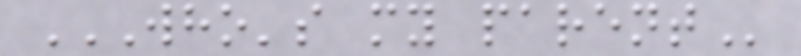WHO'S MY PARENT
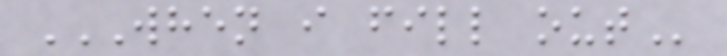WHEN I FILL OUT
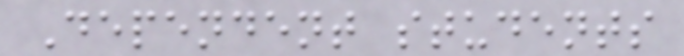Dependent students
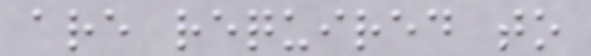are required to
